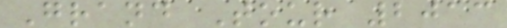Grand Tour 2013
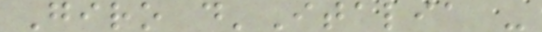Giro d'Italia -
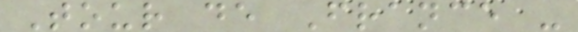Tour de France -
